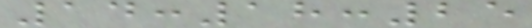14:18:25
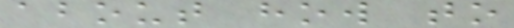about how to
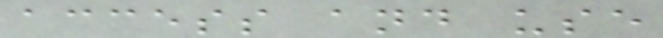access and use
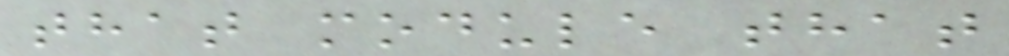that module that
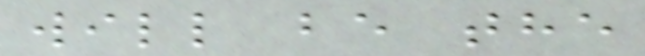will be the
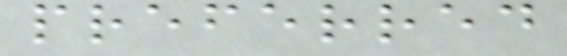preferred
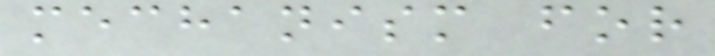mechanism for
